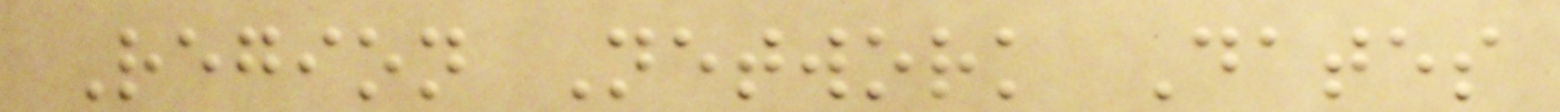Region Network Dates
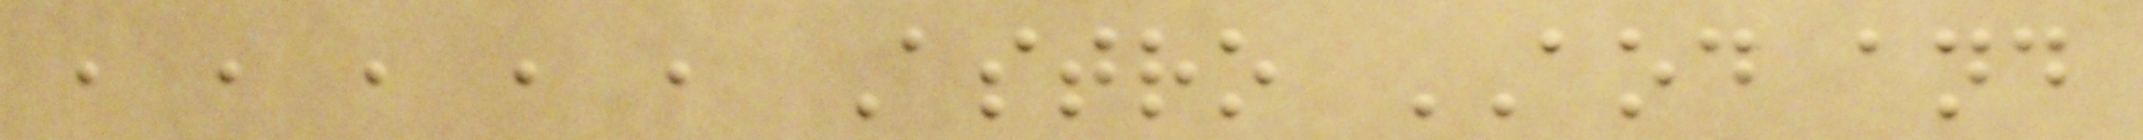, , , , , Astro AOD and
